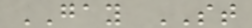GAY ST
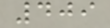409
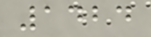1424
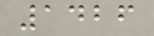1426
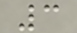3
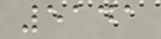5141
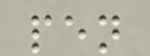pen
